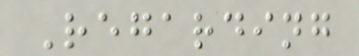Regarding
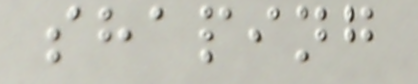shaping
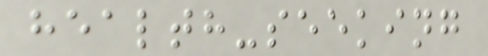health-seeking
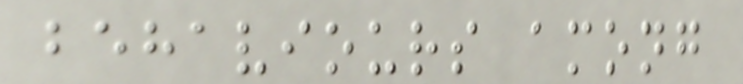behaviours among
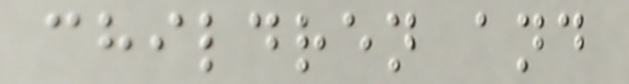children and
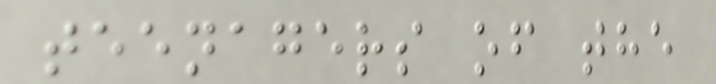teenagers of the
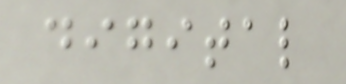digital
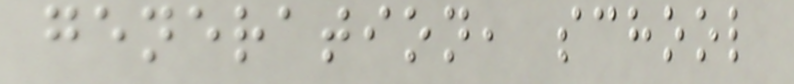generation, school
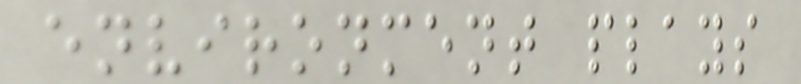environment plays
